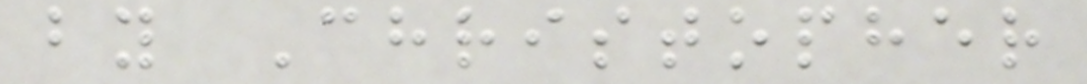by Christopher
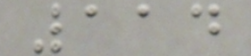114
